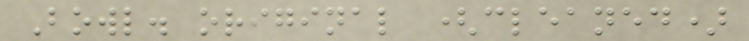Bowl. original (cleaned)
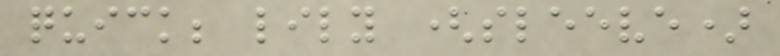quick; lily (sleeve)
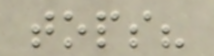tops?
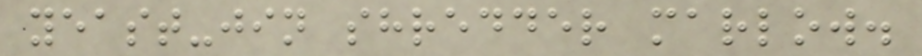yeast-jin shredder marlow.
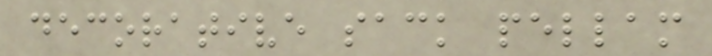decorative sack pellam
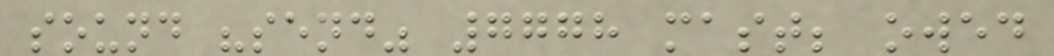sound "send" 7778 mast; owed
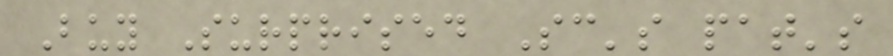Buy Surprised Sc's pat's
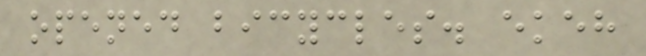opened bicycles. ekeh
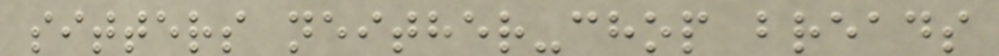sitters neither-chop breads
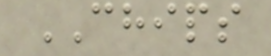CHIPS
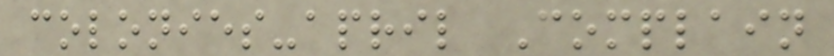colonies-april Complain
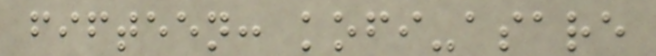fifteen: kofi-asare
